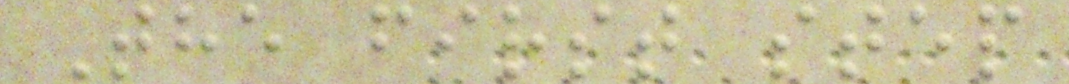The first step
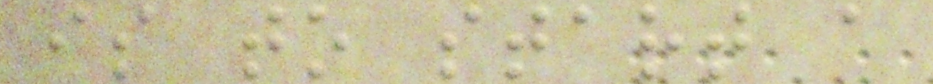is to start a
